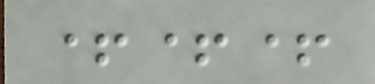+++
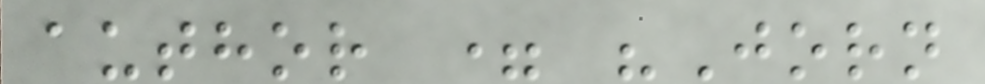author = "Jorn
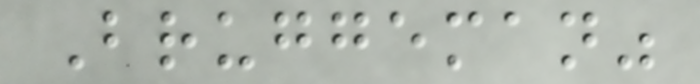Bruggeman"
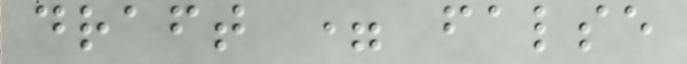draft = false
